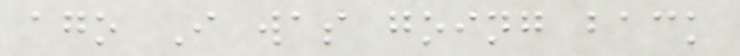ago I was going back
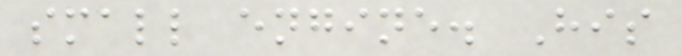small engine. His
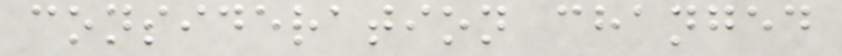consideration changed
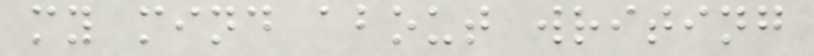my mind about writing
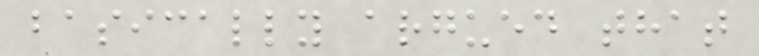basically argued that
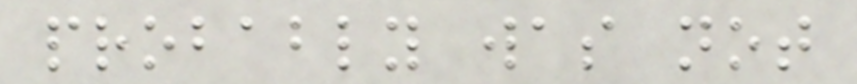probably was not
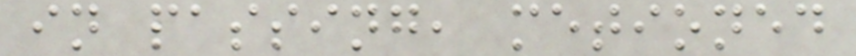in passing, metioned
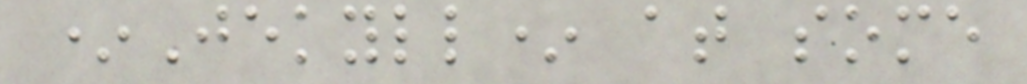*Jekyll* at some
